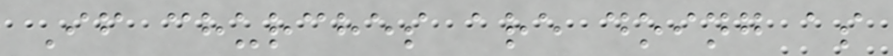If churches are doing as
